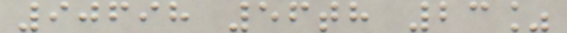90698 56th 23%
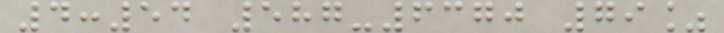4:54 587-6370 79%
